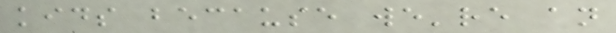kids because we're an
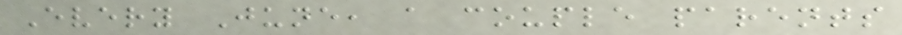Every June, a couple parents
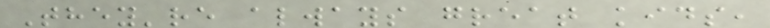They're always great kids,
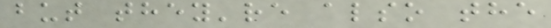but they're also the
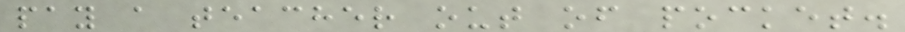pay a teacher out of pocket.
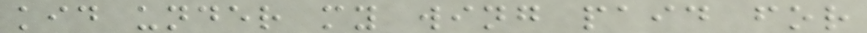kid under my wing paid for
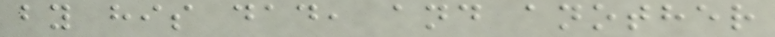by his dad, and another
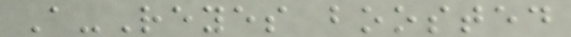A-Reyes boosted
